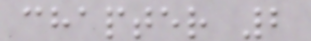chapter 2
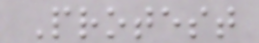Protest
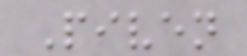Piven
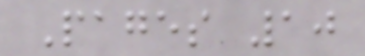Pages 10
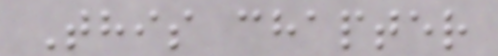This chapter
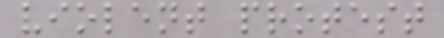violent protest
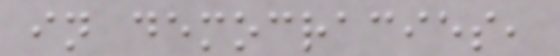in democracies,
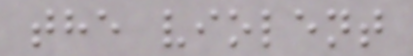the violent
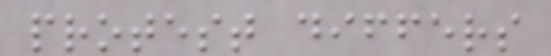protest differs
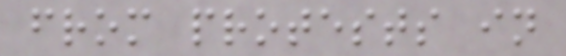from protests in
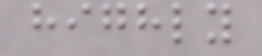highly
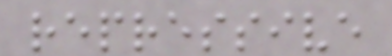repressive
